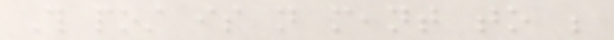This post is not meant to be
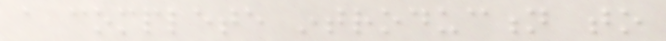a complete introduction to
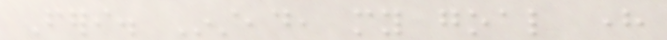Feri. Instead, my goal here
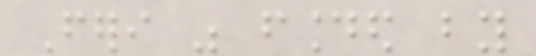Feri was founded by
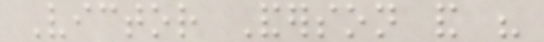Victor Anderson and his
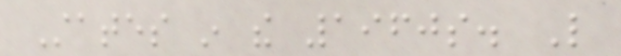States in the 1960s. Like
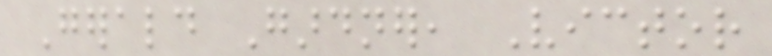Gerald Gardner, Victor
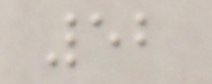52
